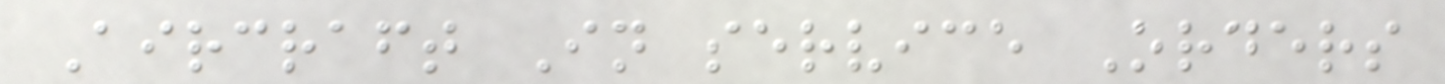Aircraft In service Orders
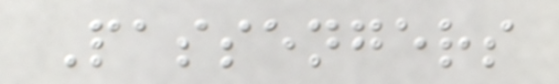Passengers
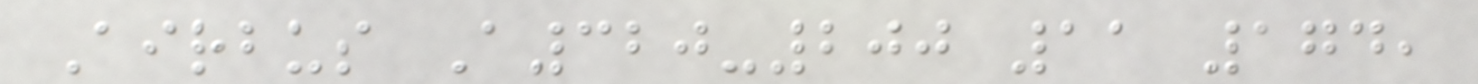Airbus A320-200 11 174,
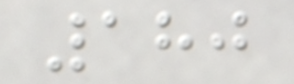180
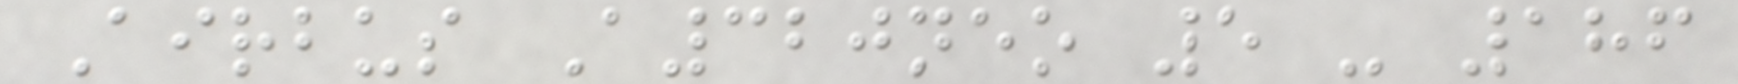Airbus A320neo 5 - 186
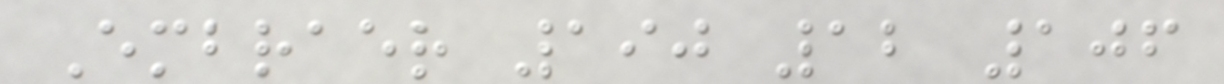Embraer 190 12 106
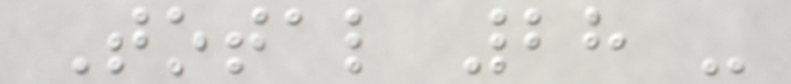Total 28 -
